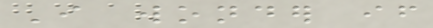I wonder if
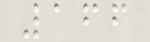166
